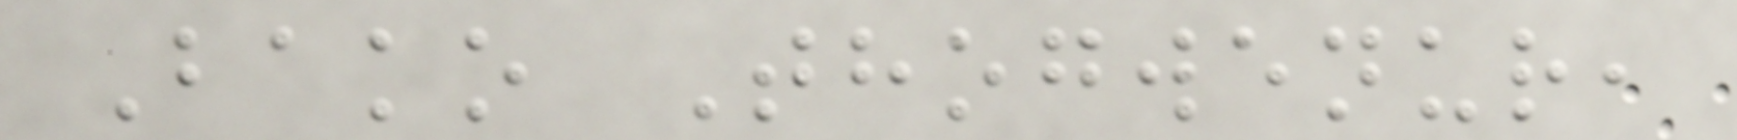Bako Thogwenur,
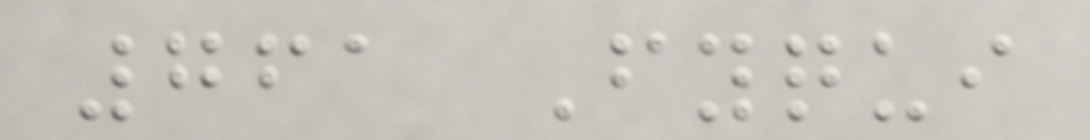761 Fyqui
